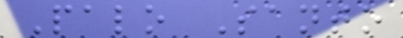Palo Santo
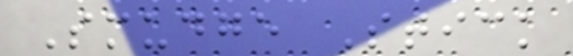Smudge Stick
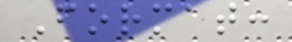Format:
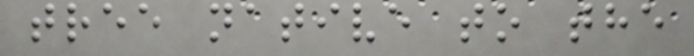tree native to the
